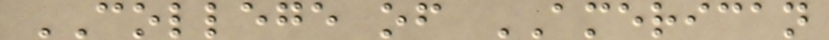COLLEGE of AMERICAN
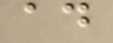ad
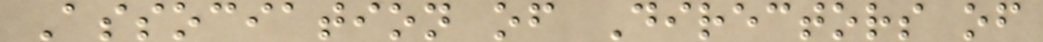Association of Directors of
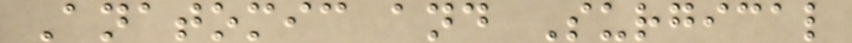Anatomic and Surgical
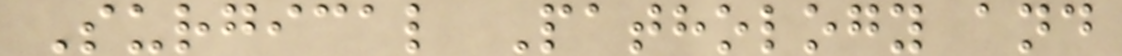Surgical Pathology and
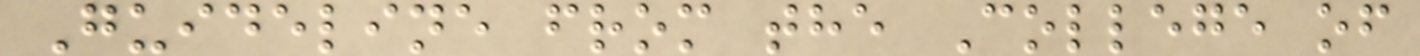Guideline from the College of
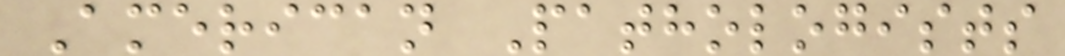American Pathologists
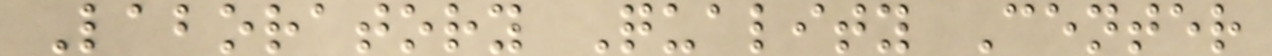Laboratory Quality Center
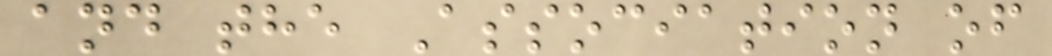and the Association of
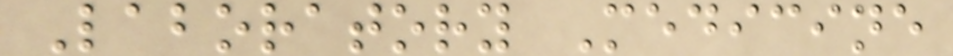Laboratory Medicine
